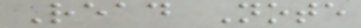Read Note
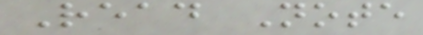Read Note
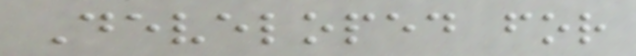Developed for
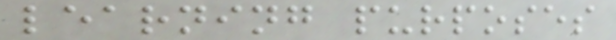learning purposes
